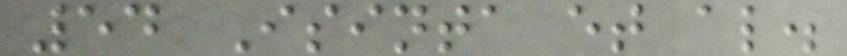54 Isinta et al.
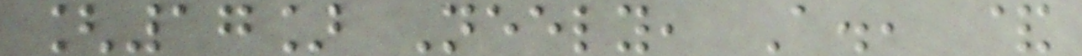[17] Neely, A., &
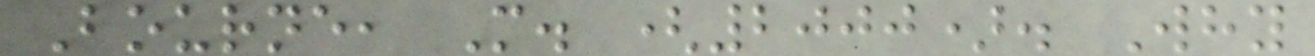Bourne, M. (2000). Why
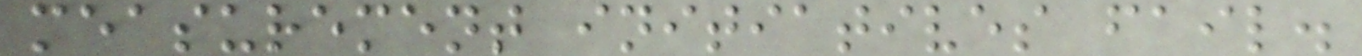measurement initiatives fail.
